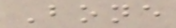Bone
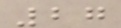27
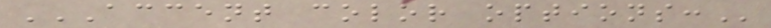ACCENT COLOR OPTIONS:
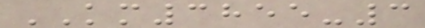KM3855-3
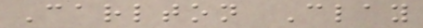Carlton Clay
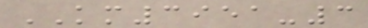KM3951-3
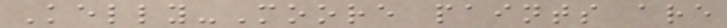Kelly-Moore paints are
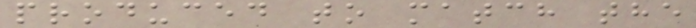produced to match the
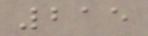215
